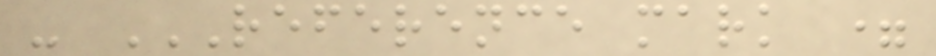- REFERENCE MARK =
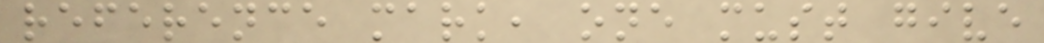reference mark, one must give
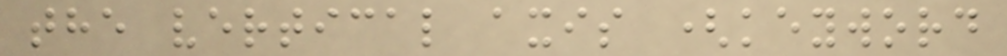the vertical axis (keyword
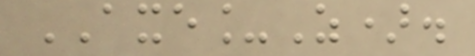AXE_Z).
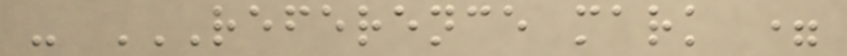- REFERENCE MARK =
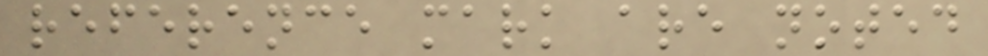reference mark are noted
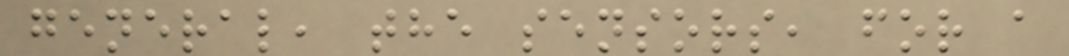general, the sensors, for a
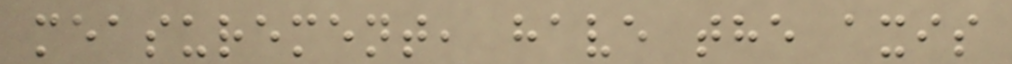measurement, have the axis
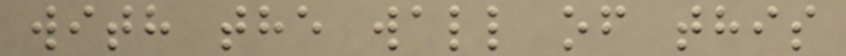with the wall of this
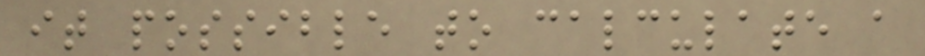it possible to calculate a
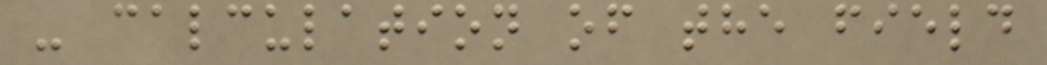- calculation of the field
